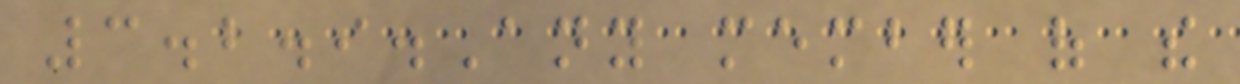3.2.9.Any member of the
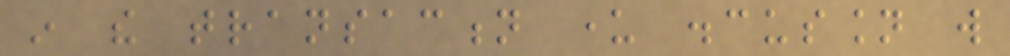in the transaction under discussion will
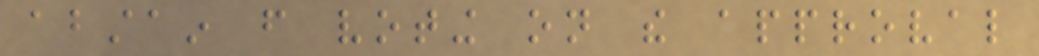abstain from voting on the approval
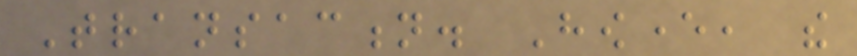Transaction. However, the
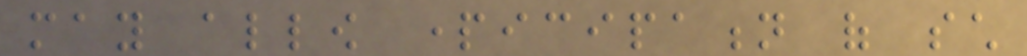may allow participation of such
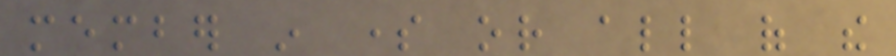member in some or all of the
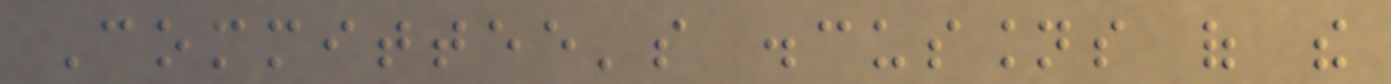Committee's discussions of the
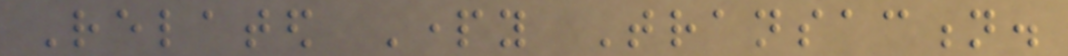Related Party Transaction.
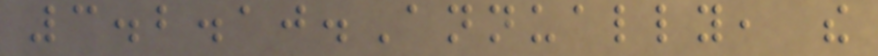3.2.10.Annually, the
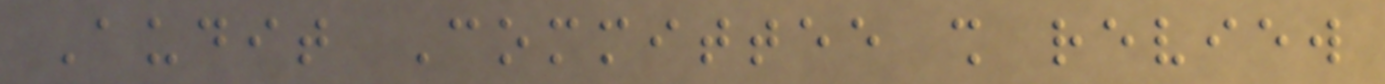Audit Committee shall review
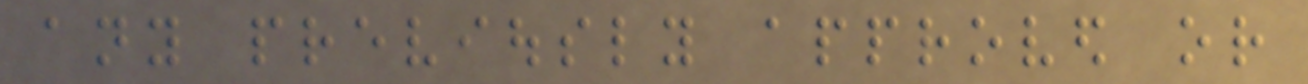any previously approved or
